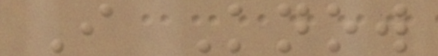I Know
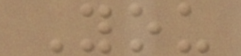You
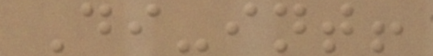Di-int!
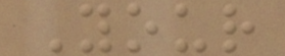Your
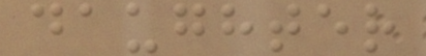daughter
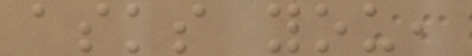asks you,
